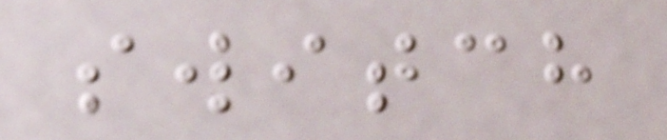switch
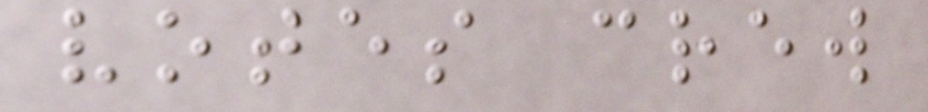votes crew
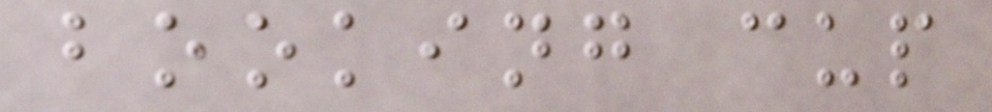booking cup
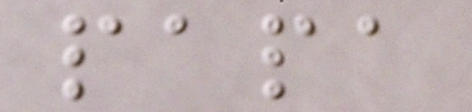papa
